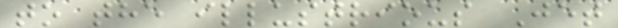to the illustrious Jet
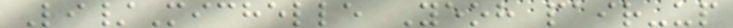Li/Michelle Yeoh pair-up
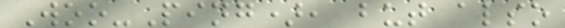Woo-Ping), but also
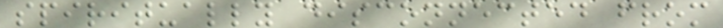spiritually disconnected from
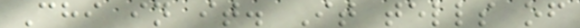Chi in it. It tells of
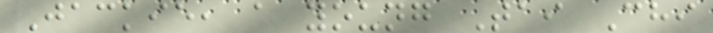Jackie, a young Tai Chi
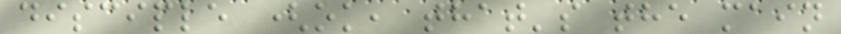disciple (ok, that's the main
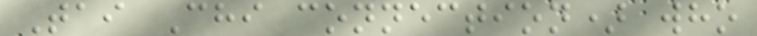Tai Chi connection) who
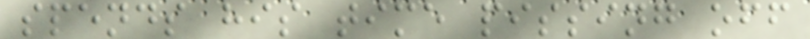spends his time pissing off
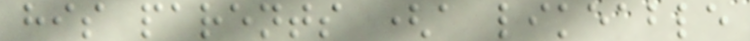his parents (a likeable
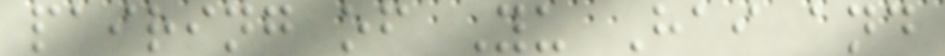pairing of Yu Hai and
